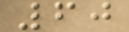60
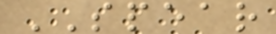SPEAR
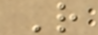R
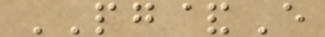PG&E
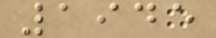1945
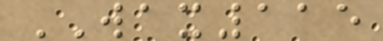WAX115
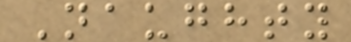Naughty
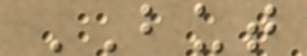BUT
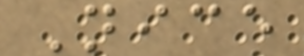Nice
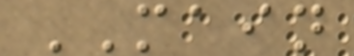MAIN
